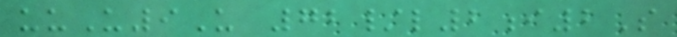uuU9U 72/l2i2S
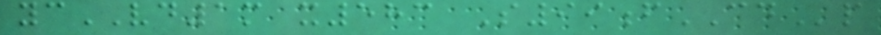ycVD1m x583 S99fCDp
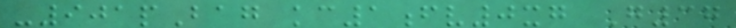-901pBag kc1fv0xg G37
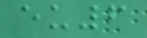eu6
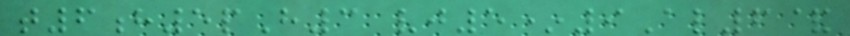t6h5pH3 vj5*9Al6&
